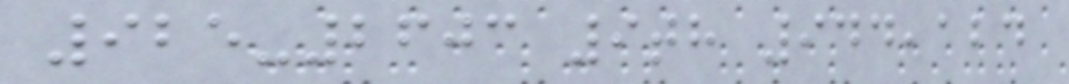925-2603 9th 944,124
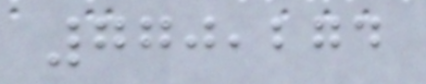770,274
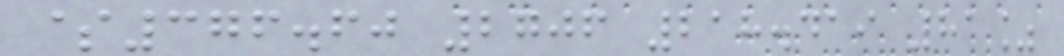$376.60 2706 218.419 81%
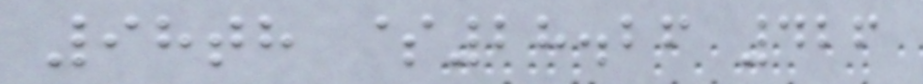98th $28.26 426
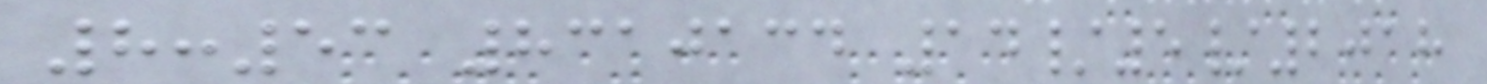8:53 8310134 14/5/2018
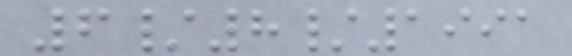6/8/1991
